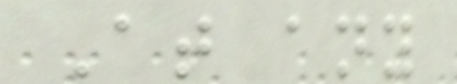At any
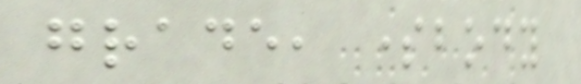grade, somebody
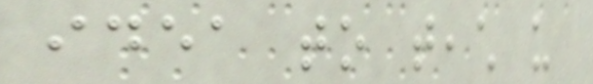idea to teach us
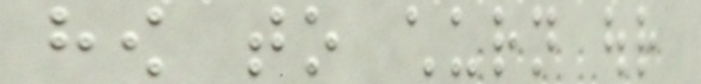how to churn our
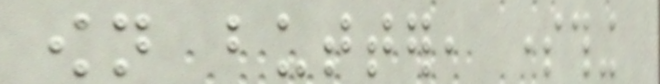own butter, something
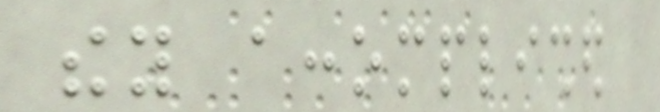they accomplished
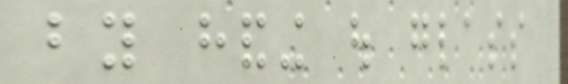by handing out glass
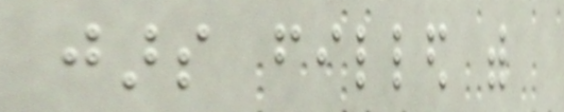jars filled with
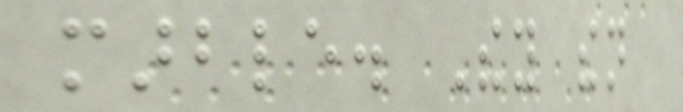marble. They then
